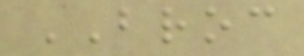BROC
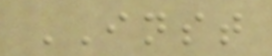INST
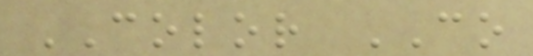COLOR CO
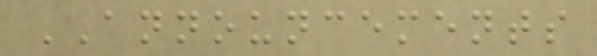ANNOUNCEMENTS
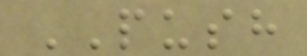PUSH
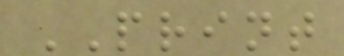PRINT
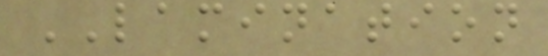LAMINATION
